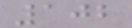102
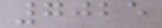7025
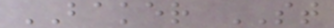BAKER ST
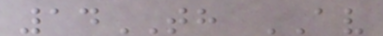14TH AV
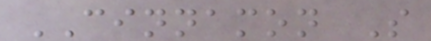CINNAMON S
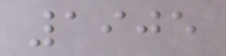1905
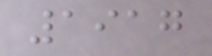1917
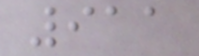911
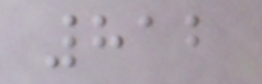812
